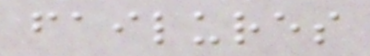failures
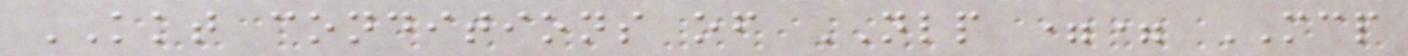KKT conditions of NLP == MCP
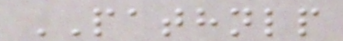PATHNLP
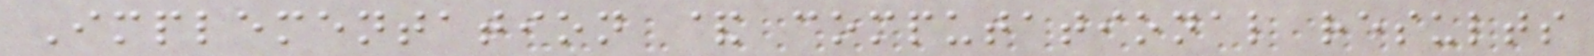Implementation & computational results
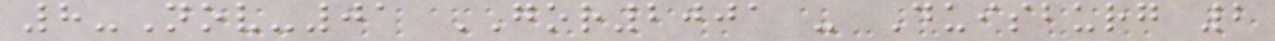8-Nov-01 GOR2001 - Duisburg 2
